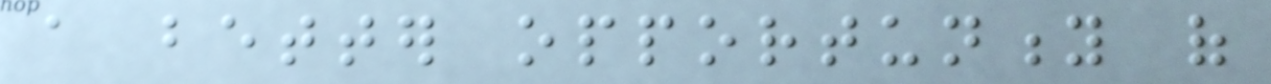a better opportunity of
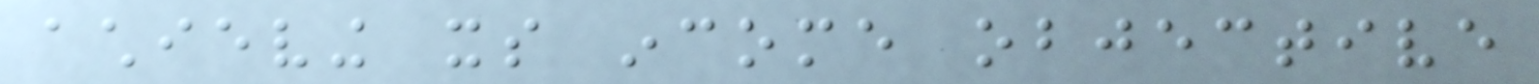achieving its income objective
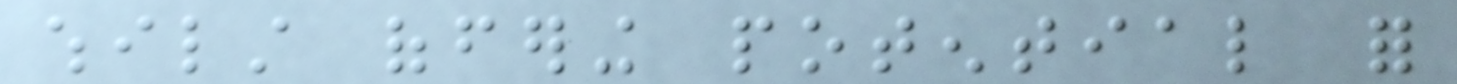whilst offering potential for
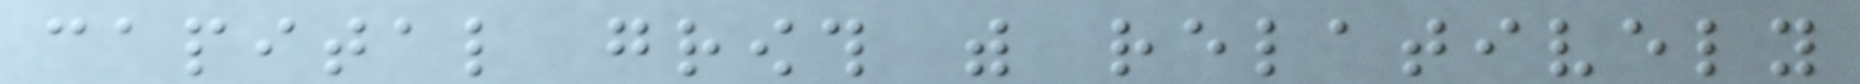capital growth with relatively
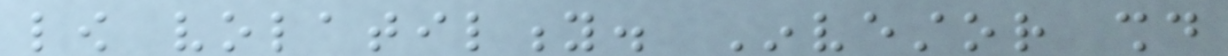low volatility. Investor should
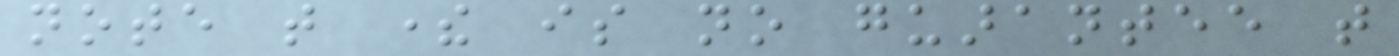note that there is no guarantee that
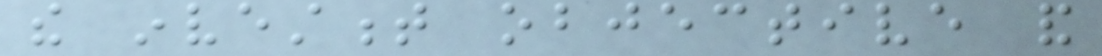the investment objective and
